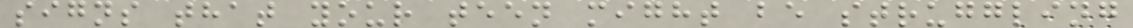signs that your teen might be struggling
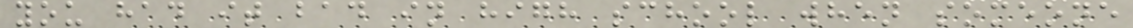you had it bad in high school when someone
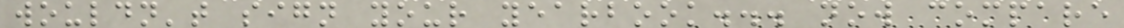wouldn't sign your yearbook... now compare
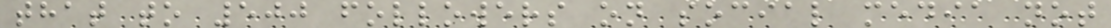that to 500 followers on social media not
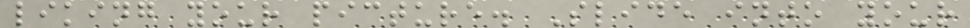liking your picture. Slide into your
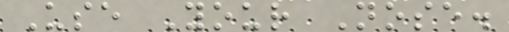Use Your Nose.
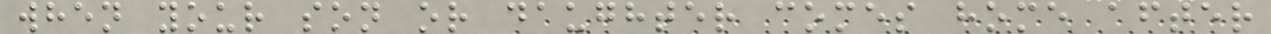when your son or daughter comes home after
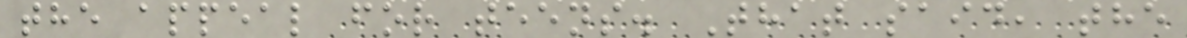the appeal for teens. That said, the
